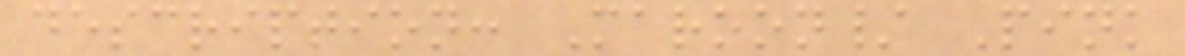description: Maroon/ Pink
